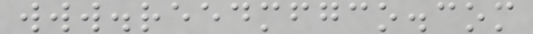www.reedmfgco.com
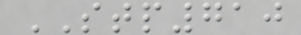STP710
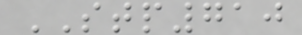STP710
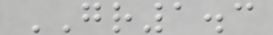GR1.3
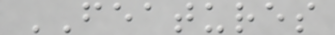FEATURES
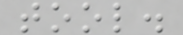tool.
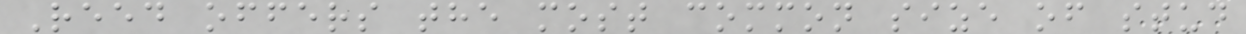Reed offers the most common size of stud
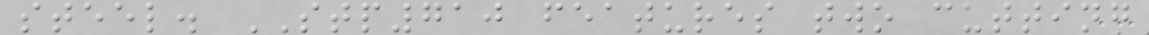steel. STP710 features two cutting
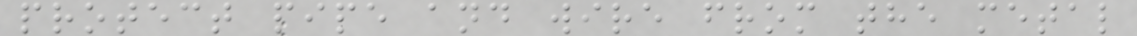protect pipe and wire from the metal
